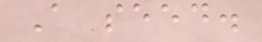A seed.
